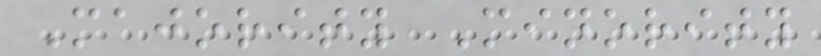Majority Minority
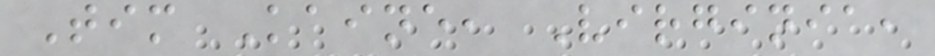Tim Kaine, Virginia,
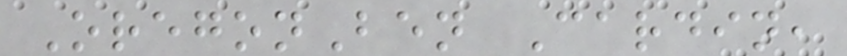OregonBen Cardin,
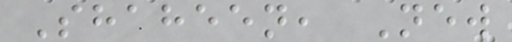Shaheen, New
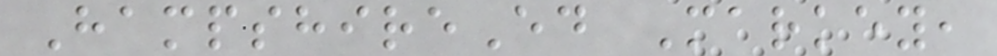HampshireEd Markey,
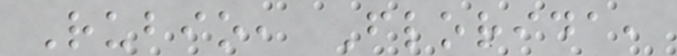Rubio, Florida,
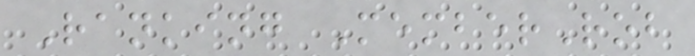Ranking MemberRob
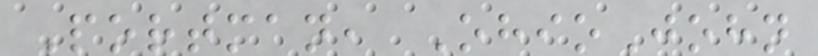Portman, OhioJohn
